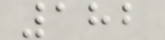182
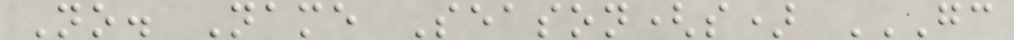No. Name Season(s) GC
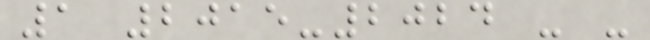1 2015-2024 - -
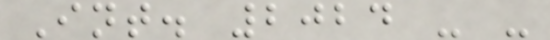Int. 2024 - -
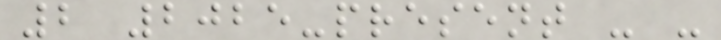2 2025-present - -
